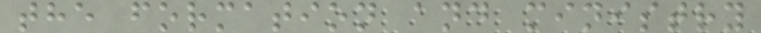the formation and ministry
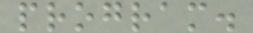program.
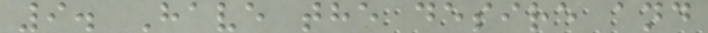9. Have the desire and
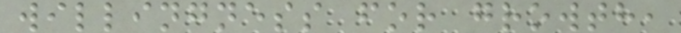willingness for growth,
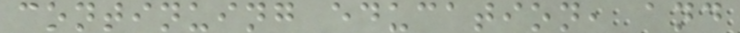continuing education, and
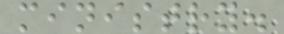ministry.
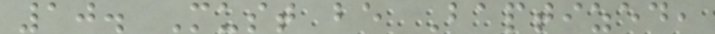10. Must be Baptized,
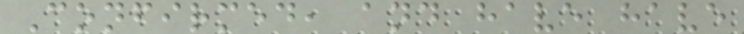Confirmed, and have have
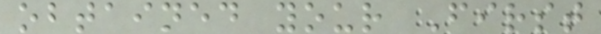obtained your First
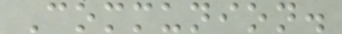Communion.
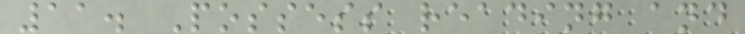11. Possess reading and
